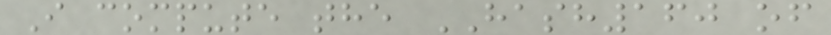I compute the HASH160 of
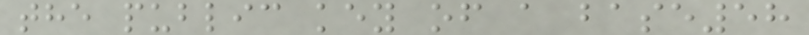the public key of a base58
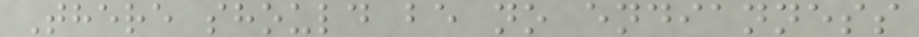There should be no endianness
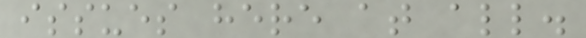issues here at all.
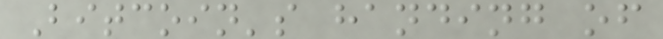Bitcoin's handing of
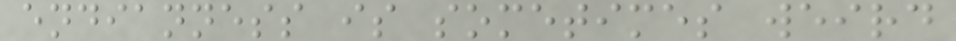endianness is sometimes weird
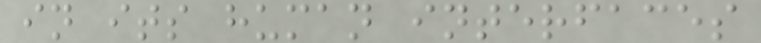in its human interfaces
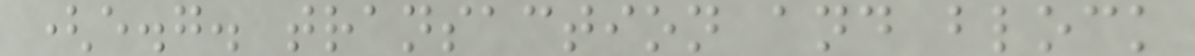(e.g. transaction and block
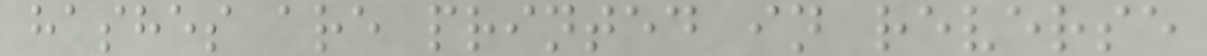hashes are printed in reverse
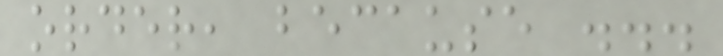order, because ...
